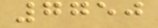7750
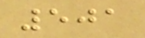501
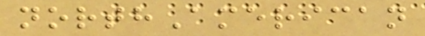northAmerican
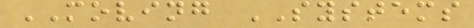MOVING SYSTEMS
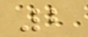2
